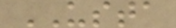USTA
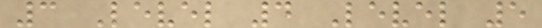3 Level 4 Level 5
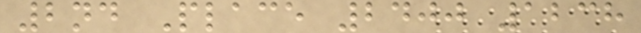2nd Place 2400 1238
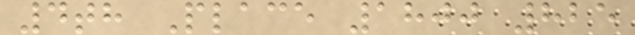4th Place 1800 825
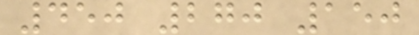450 270 150
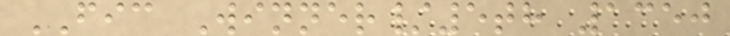FIC Winner/5th 1350
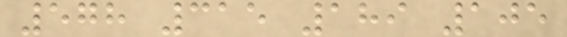578 315 189 105
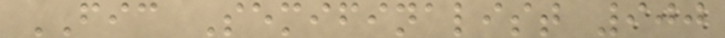FIC Semifinalist 900
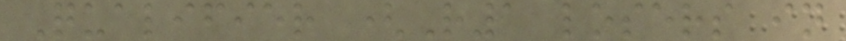Qualifier (R1 losers in
